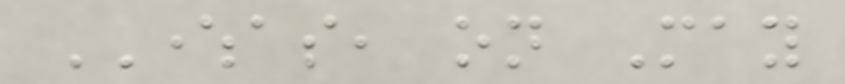WHEREAS, on May
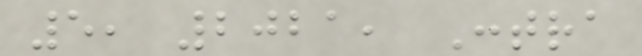5, 2021, Contra
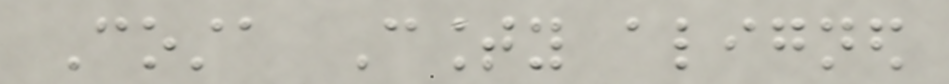Costa County aligned
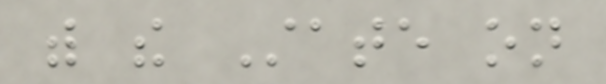with the State on
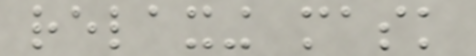relaxing mask
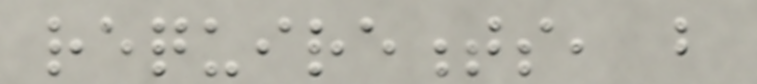requirements, but
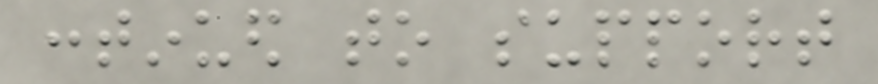continued to support
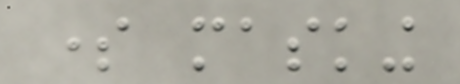some masking
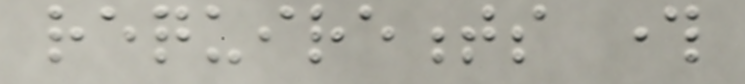requirements through
